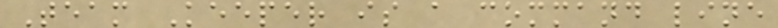Team Keeper is a command line
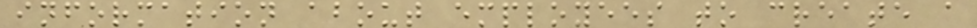information about employees to create a
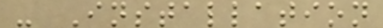- Installation
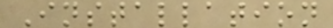Installation
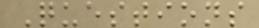Questions
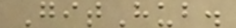GitHub.
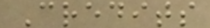Credits
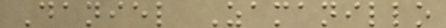Daniel Zamanillo
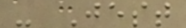- Jest
